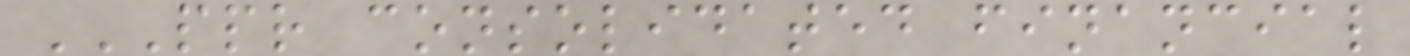PPR CONSOLIDATED FINANCIAL
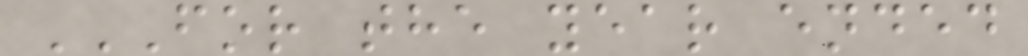FOR THE YEAR ENDED
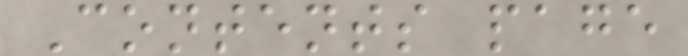Contents page
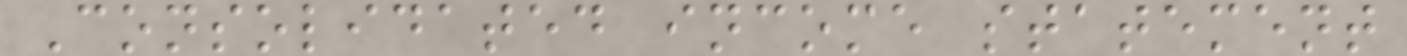Consolidated income statement
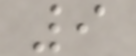9
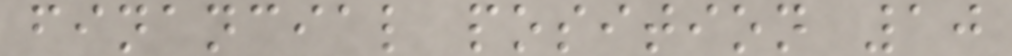financial position 10
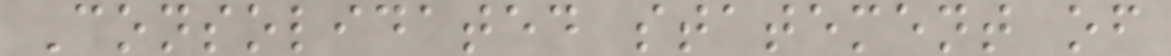Consolidated statement of
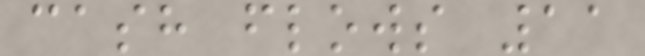cash flows 11
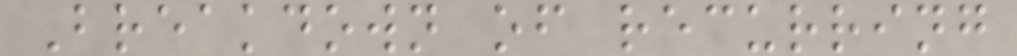Breakdown of recurring
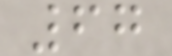67
